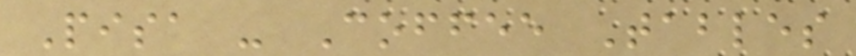Pisa - Coffee Tables
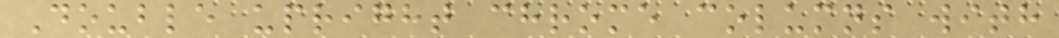Double upright chrome columns with
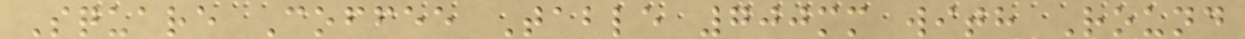Square Coffee Table 700mm with Round
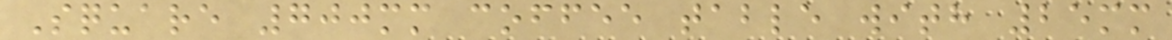Square 700mm coffee table with 25mm
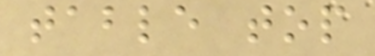table top
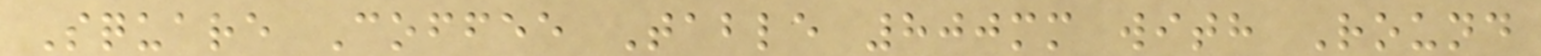Square Coffee Table 800mm with Round
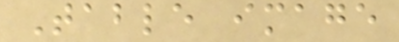Table image
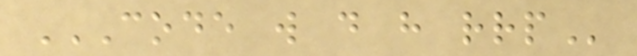CODE W D H RRP
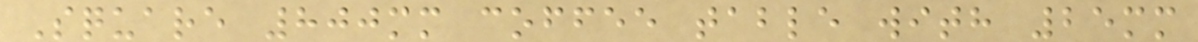Square 800mm coffee table with 25mm
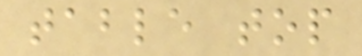table top
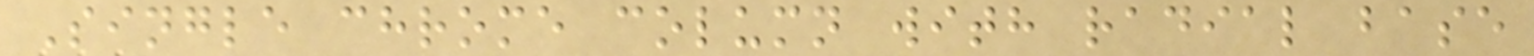Single chrome column with radial base
